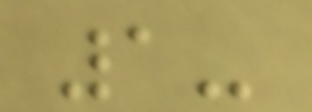1-
